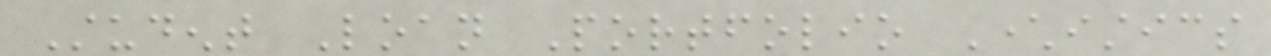Student Loan Portfolio Characteristics
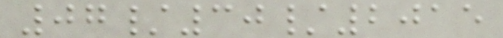07/30/2015
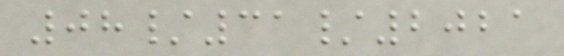08/31/2021
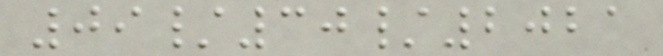09/30/2021
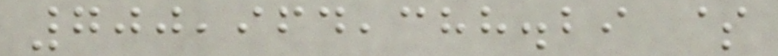700,964,388.29 $
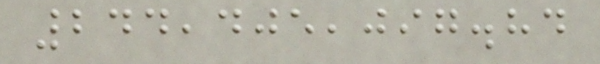244,405,097.84
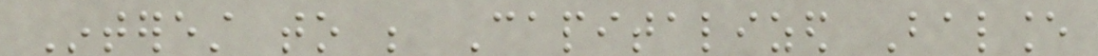Interest to be Capitalized Balance
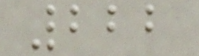222
